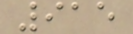915
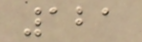121
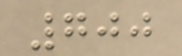700
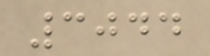3044
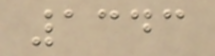1343
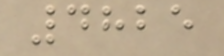4825
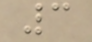3
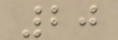20
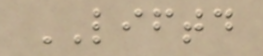LIFTD
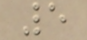5
